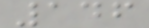146
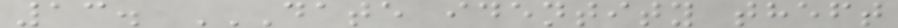13. DATE IDENTITY THEFT
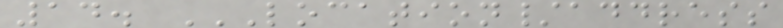14. LOCATION/ADDRESS
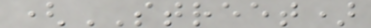(STREET)
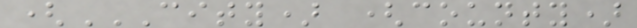(CITY) (COUNTY)
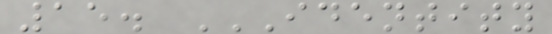15. IDENTITY
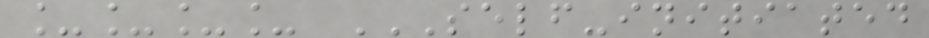____ SELF-INITIATED
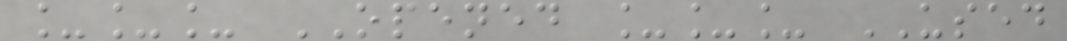___ OPENED ___ USED
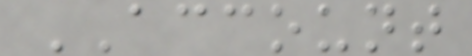ACCOUNT
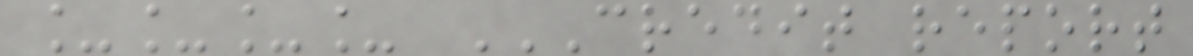____ CREDIT REPORT
